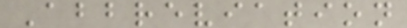Abbreviation
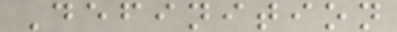Definition
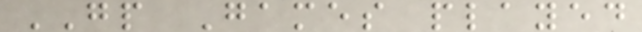GP Games played
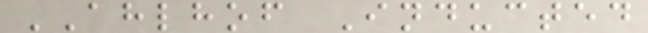AHLHOF Inducted
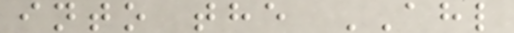into the AHL
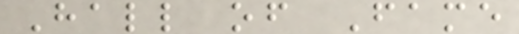Hall of Fame
